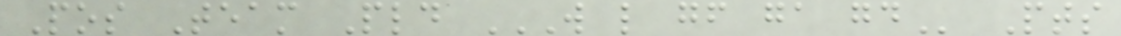Pos Team Pld W L GF GA GD Pts
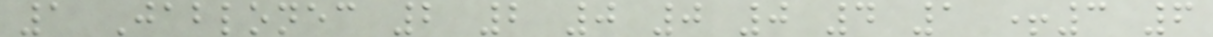1 Jablonec 2 2 0 0 0 4 1 +3 6
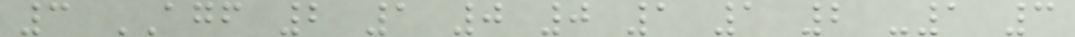3 AGF 2 1 0 0 1 1 2 -1 3
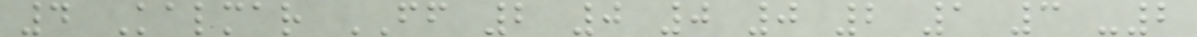4 Kalmar FF 2 0 0 0 2 1 3 -2
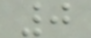0
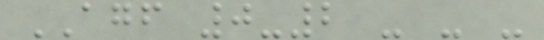AGF 0-2 - - -
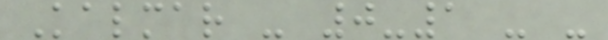Kalmar - 0-1 - -
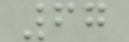67
